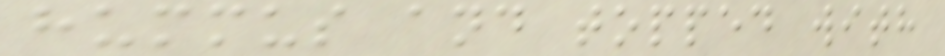hummus and topped with
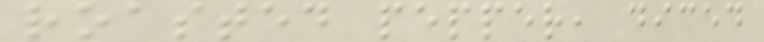roasted pepper, diced
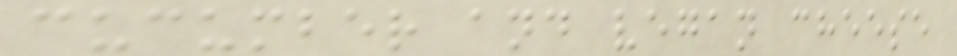cucumber and vegan cheese
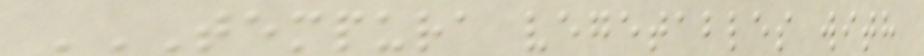TEMPURA VEGETABLES WITH
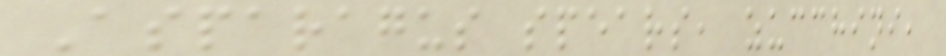Asparagus spears, zucchini,
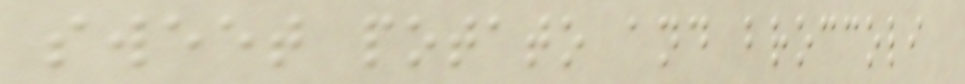sweet potato and broccoli
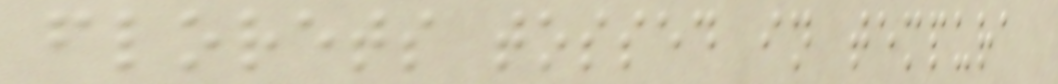florets tossed in tempura
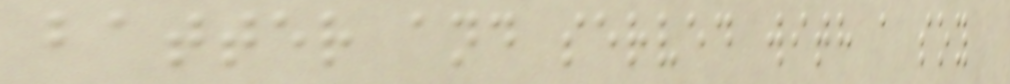batter and served with a soy
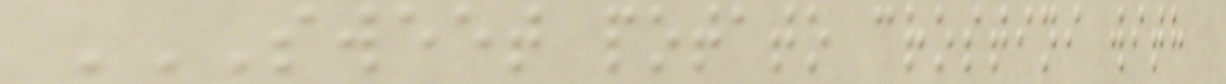SWEET POTATO CROSTINI WITH
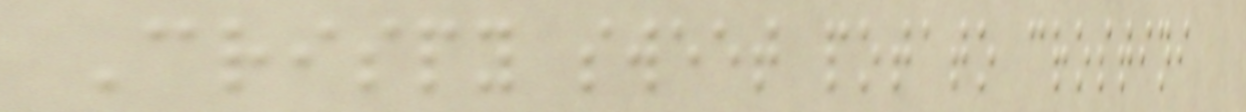Crispy sweet potato crostini
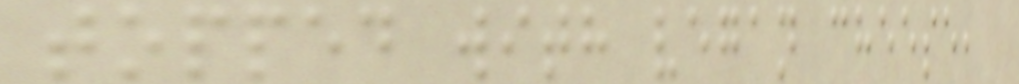topped with vegan cheese,
